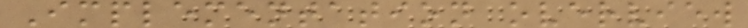Implementation overview
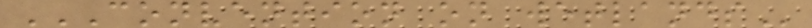CONVENTION ON WETLANDS
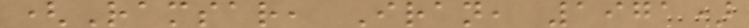(Ramsar, Iran, 1971)
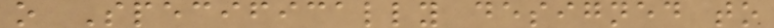o Specifically designed to
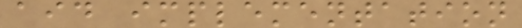aid implementation
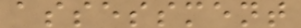assessment
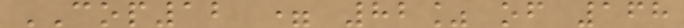COP12 = 82% of 168
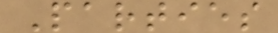Parties
